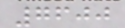7600
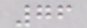76
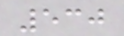530
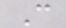C
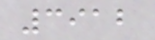3912
